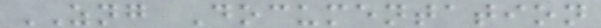ZNG Documentation
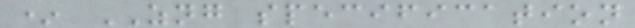* ZNG specification
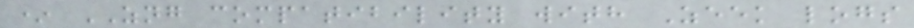* ZNG compatibility with Zeek logs
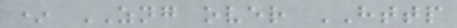* ZNG over HTTP
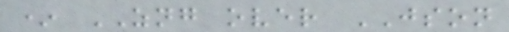* ZNG over JSON
